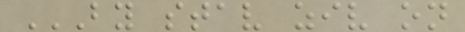BY STAV ZIV ON
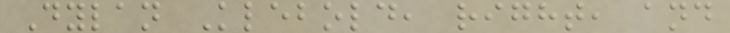Dylan Klebold, right, and
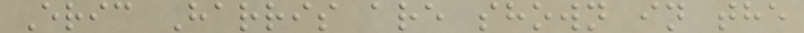Eric Harris are shown in the
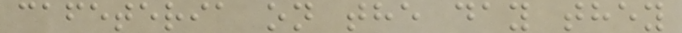cafeteria on the day they
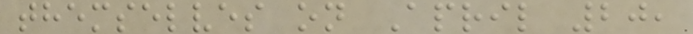themselves on April 20,
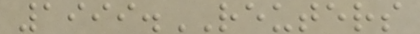1999.REUTERS
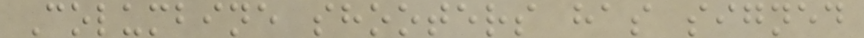Columbine shooters has signed
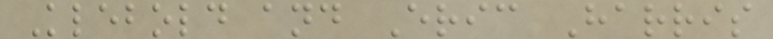Klebold and Eric Harris
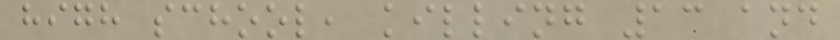high school, killing 13 and
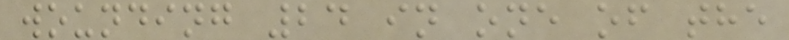wounding 24 in one of the
